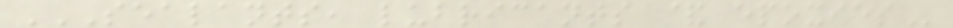SEALANTS, LUBRICANTS & EPOXIES
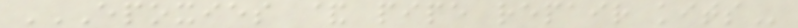EPOXIES & PIPE REPAIR KITS
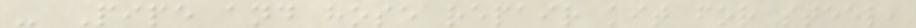- Pipe and hose repair kit for steel,
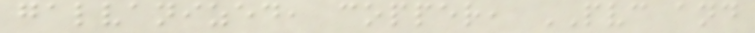galvanized, copper, PVC and
